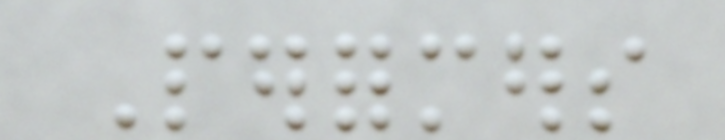Performers
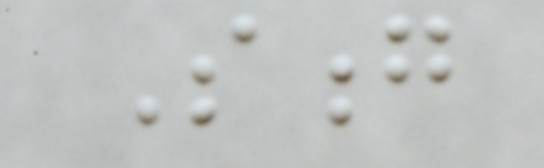Song
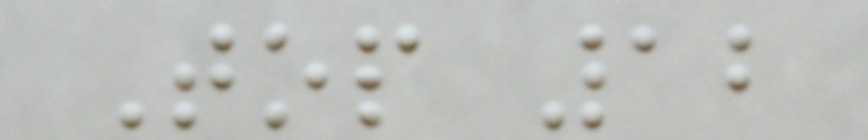Top 12
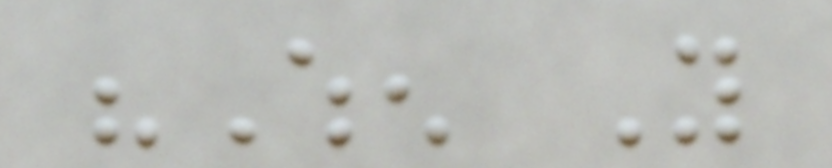"When You
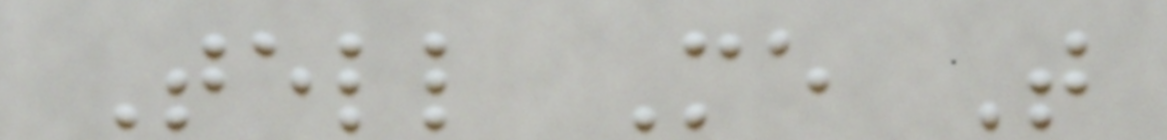Tell Me That
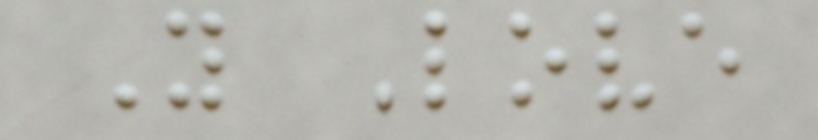You Love
